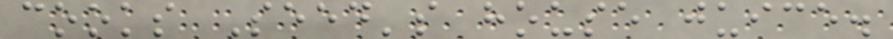cooks Seed's house juice.
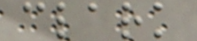clark
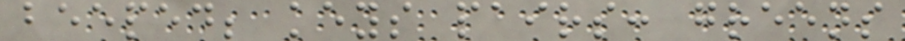beeped; keys pairs: greens
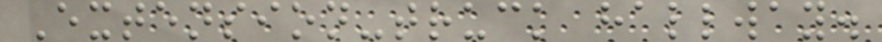Extension-truck hallway.
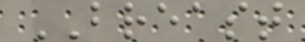BREAST
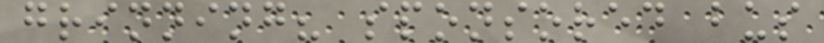grinning? sponsored bus
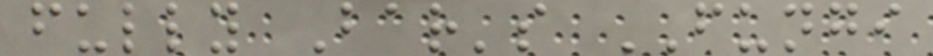fully Bar's FUNGI
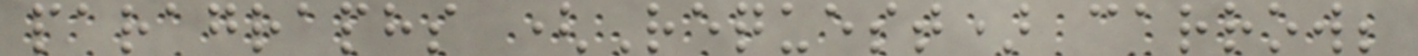paragraphs (Request) carrow;
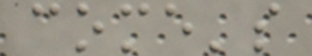come's
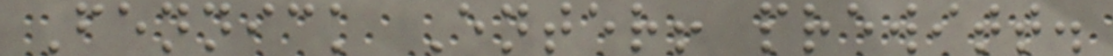Fennick Enter! prewitt.
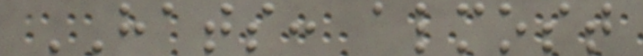HATS: almost
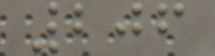206
